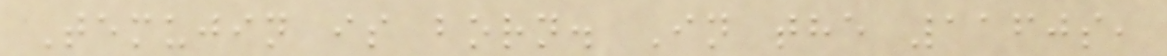Temujin is born. In the 1160s,
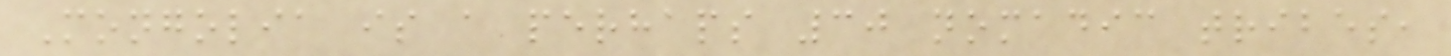Mongolia is a perhaps 30 nomadic tribes,
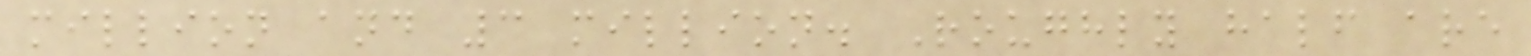million and 3 million. Roughly half are
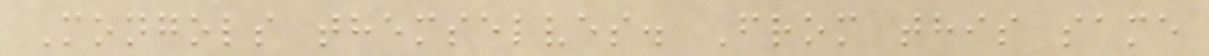Mongols themselves. From this same
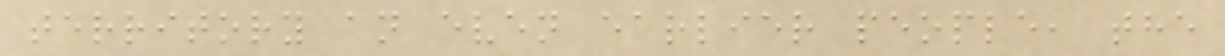territory an even earlier people, the
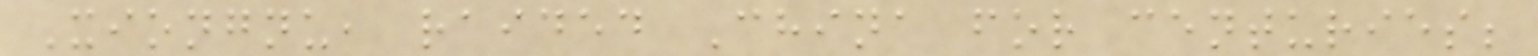Xiongnu, raided China for centuries;
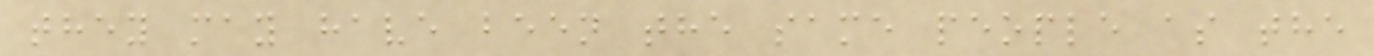they may have been the same people as the
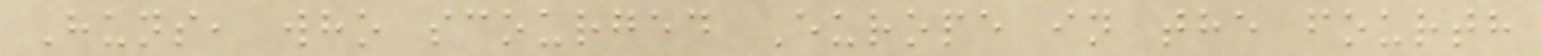Huns, who scourged Europe in the fourth
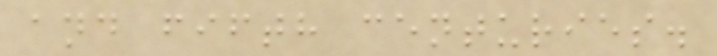and fifth centuries.
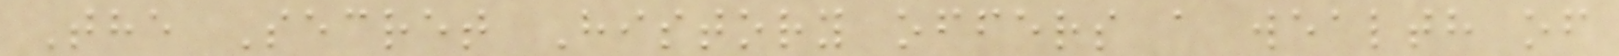The Secret History offers a wealth of
